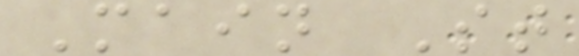Main St
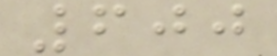600
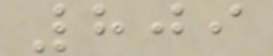809
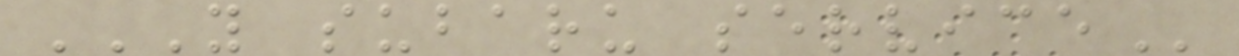Y SUBARU SERVICE
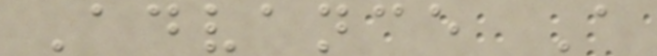Advance A
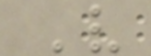V
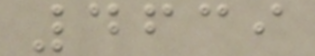4639
